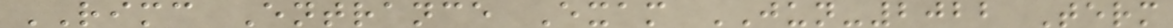RIMC Entrance Exam JUN-2022 Term
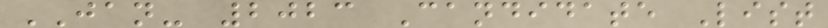JAN- 2023 Candidate List
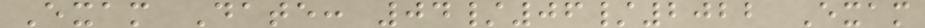Exam Date: 04/06/2022 Exam
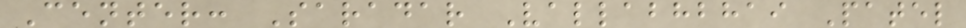Center: Saradar Vallabhbhai Patel
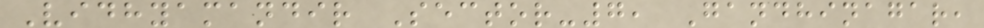Vidhyamandir Sector-7, Gandhinagar,
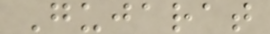Gujarat
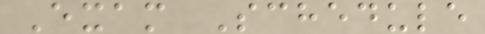Exam Schedule
